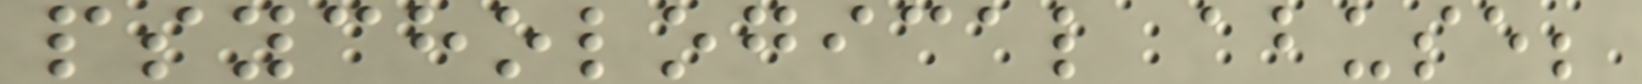psychological abuse;
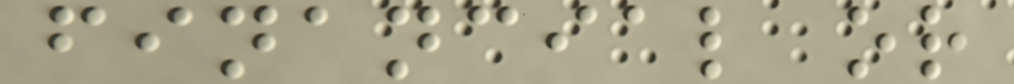financial or
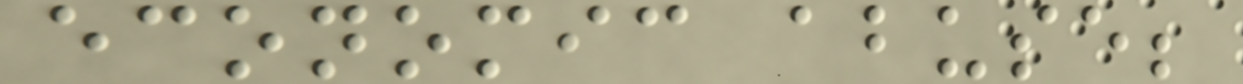economic abuse;
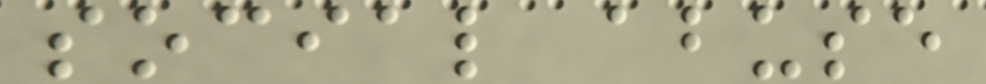social abuse
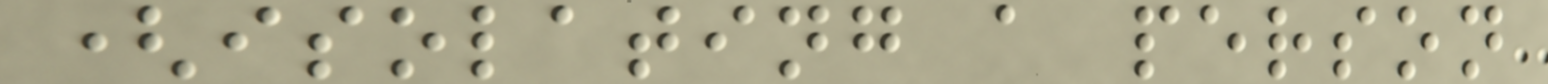(isolating a person
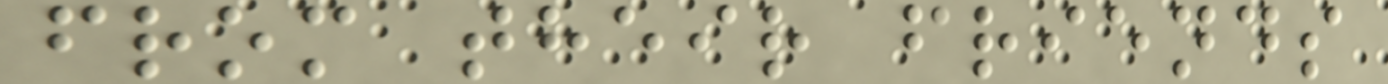from their friends
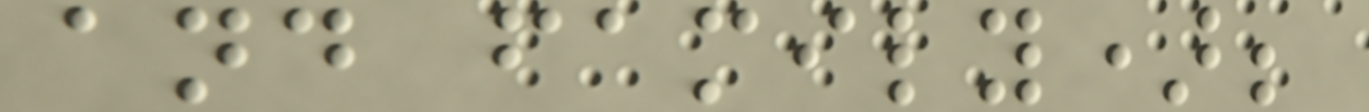and family);
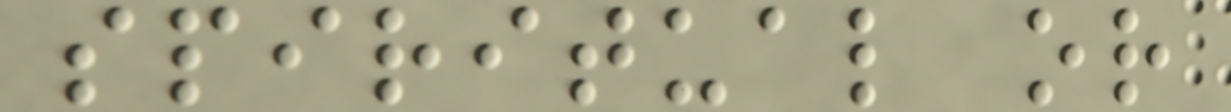spiritual or
